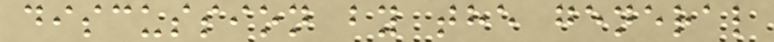discussion by the general
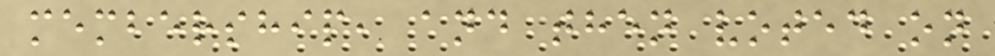membership, and then voted on
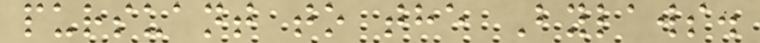pursuant to the Bylaws.
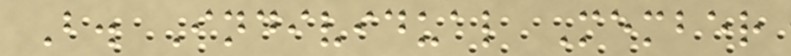B. Individual Member
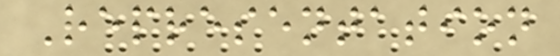Representation
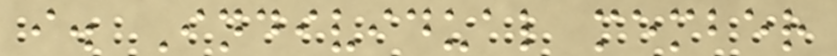i. Individual member
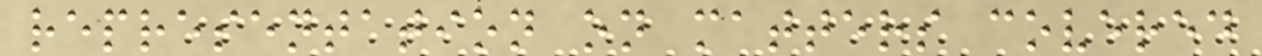representation on matters covered
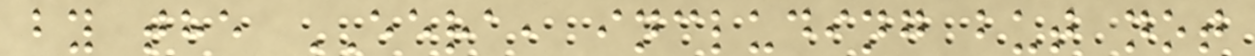by the EERA, including but not
